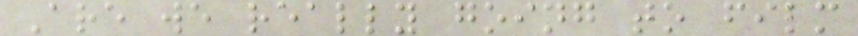Are we really going to film
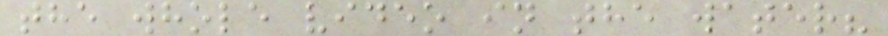the whole video in the water?
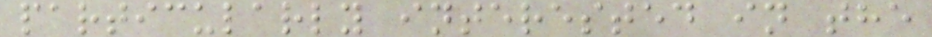particularly interested in the
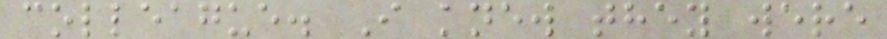colleague. I knew they were
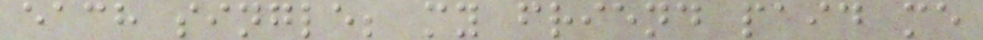each single; my friend paid me
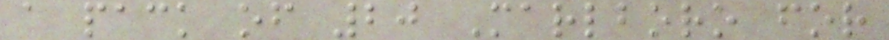a pack of 20 Marlboro for
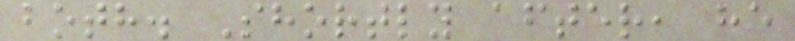both. Shortly after, he
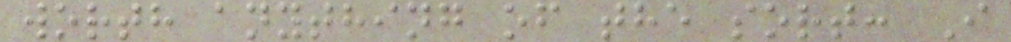worth anything of the sort: I
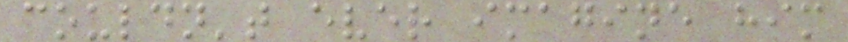couldn't ever imagine him
